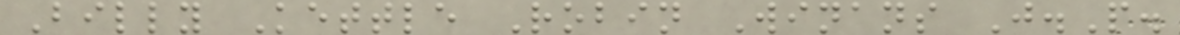Billy Kettle Robin Winans J.P.
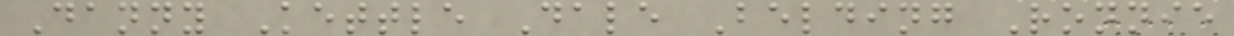Danny Kettle Dale Belding Ronnie
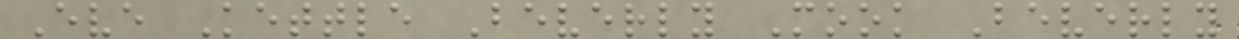Eve Kettle Beverly Mook Beverly
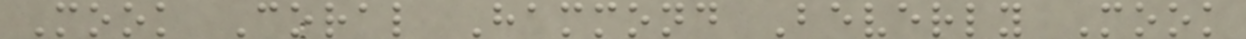Mook Coral Hammond Beverly Mook
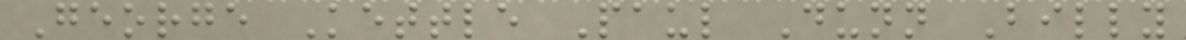George Kettle Paul Dunn Billy
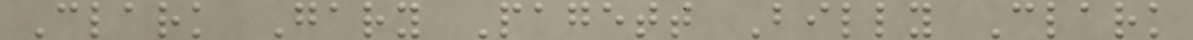Clark Gary Pagett Billy Clark
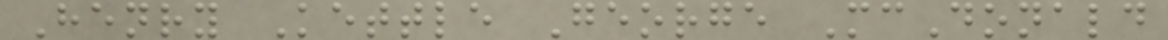Henry Kettle George McDonald
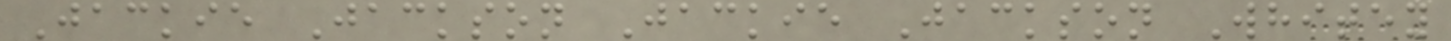Jackie Jackson Jackie Jackson Whitey
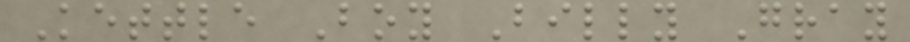Kettle Boy Billy Gray
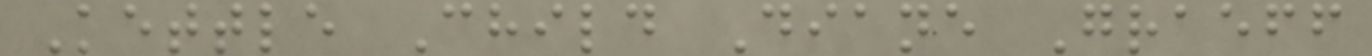Kettle Child Diane Graeff
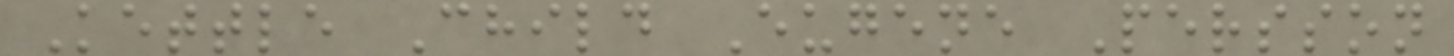Kettle Child Eugene Persson
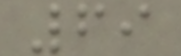69
